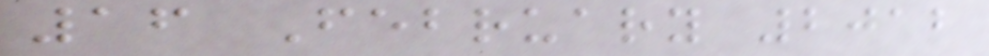16 February 2012
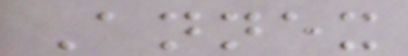Annex
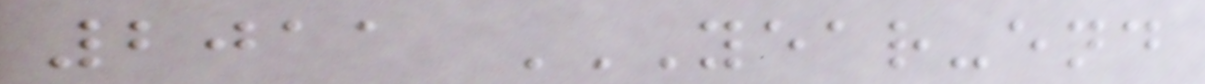2011 YEAR-END
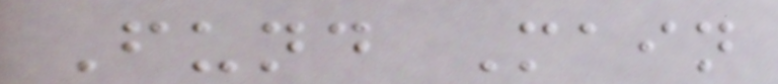Fund Main
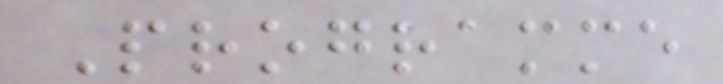Programme
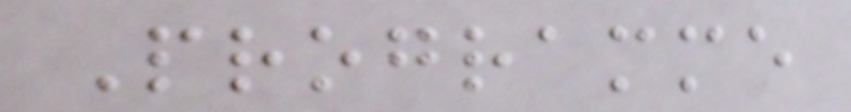Programme
